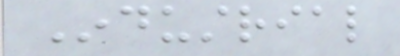Industrial
